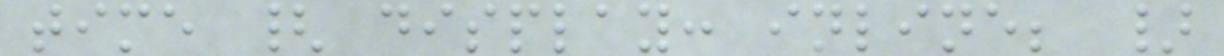time { display: inline; }
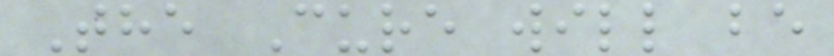The Cure will be
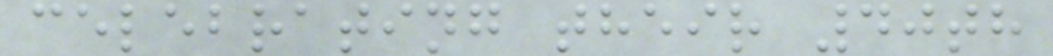celebrating their 40th
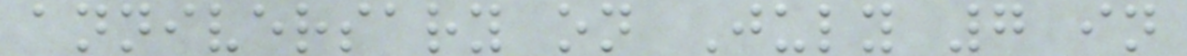anniversary on July 7 in
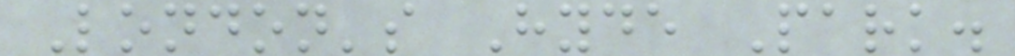London's Hyde Park.
